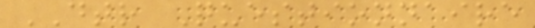DTR Questionnaire
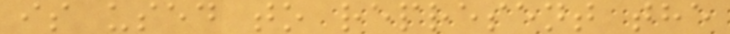is used to represent the
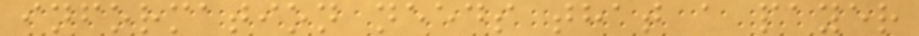information needs that a payer
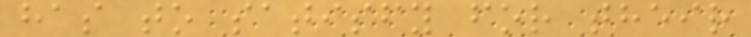has to satisfy for their
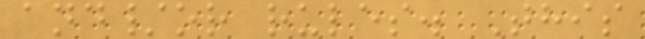and/or rules. This
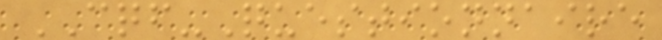CQF-Questionnaire
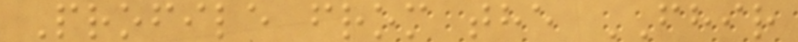Profile from the FHIR
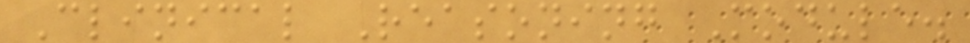Clinical Reasoning Module.
